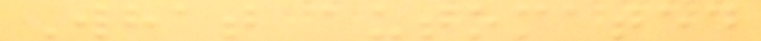What automated
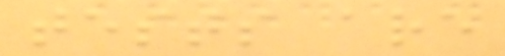tests are
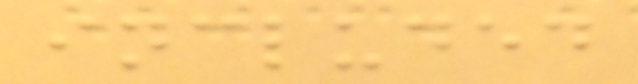included
